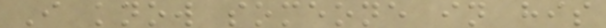I know someone in his
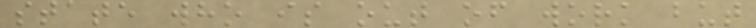state who is out of work but
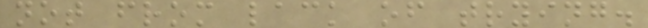not from lack of trying.
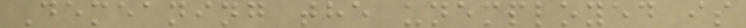Demeaning the unemployed is
